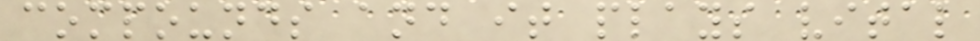compounds and it plays vital
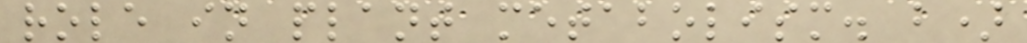role in plant metabolism. b)
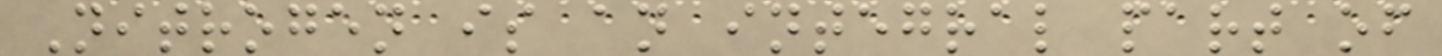Nitrogen is an integral part of
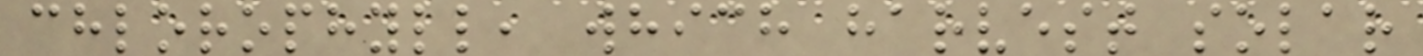chlorophyll, which harvest solar
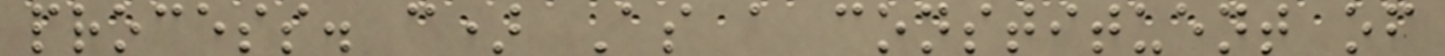process. c) As a constituent of
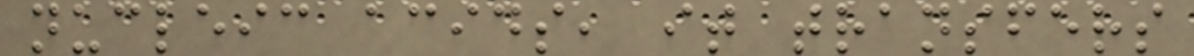nucleic acids, it transfers
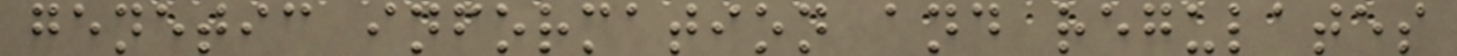genetic information and regulates
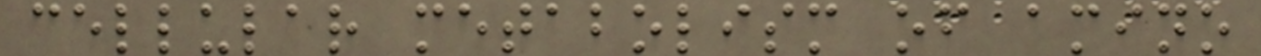cellular metabolism of amino
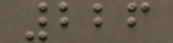226
